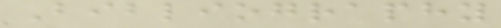Bibliography
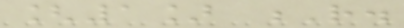[1] R.
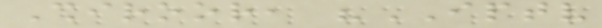Shiroor, "IPTV
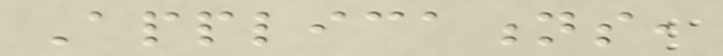Applications,
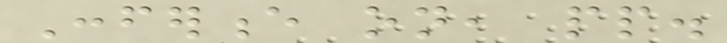Conference on, pp.
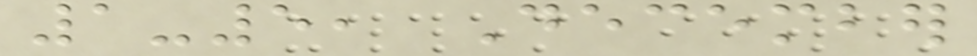1-5, December
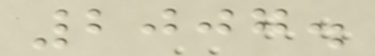2007.
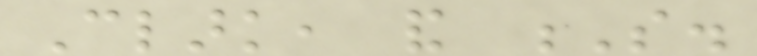Clark, and S.
